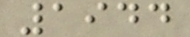1944
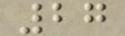27
